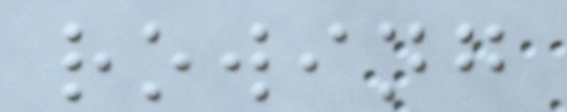rowing
